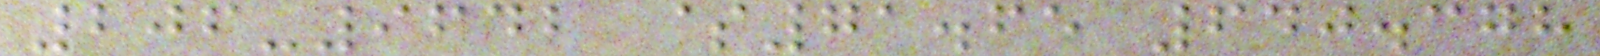206-9642 $71.65 640.378
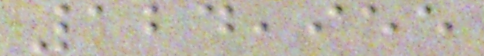124,955
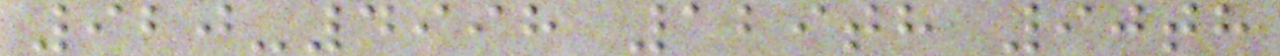920-4998 129th 90th
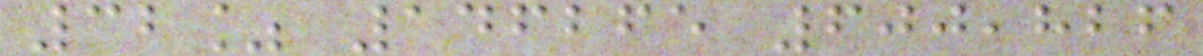32% 146265 600,826
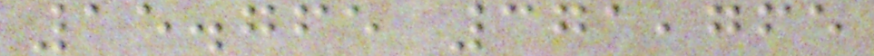15.765 371,765
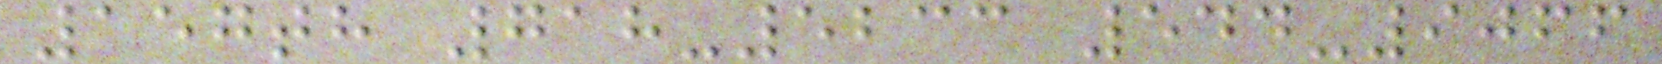157th 718-5233 544-9066
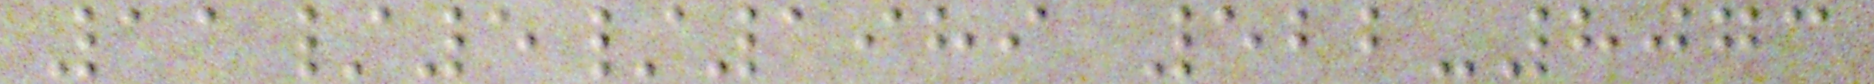11/5/1989 522-8073
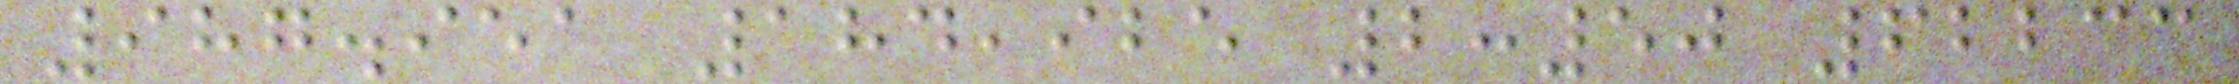987.951 184,925 2:50 62233
